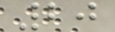20
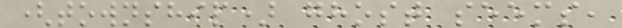(township) ghost seems,
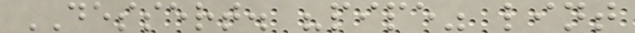DESSERT. "pipe" lint
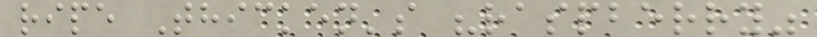ripe Thicken's "raspberry"
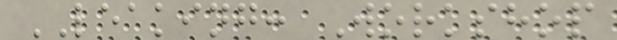LEAKING: Workshop
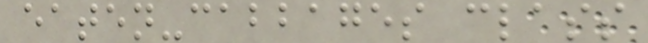eaten-cabbages class
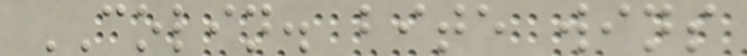COLIN. bite wins
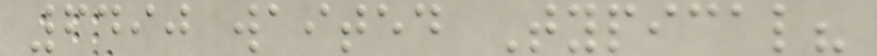6490 waited Typical?
